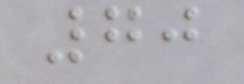70
